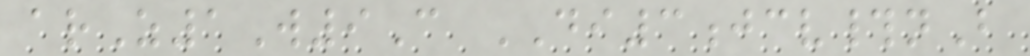arZ1W9C DI3jcv#nB
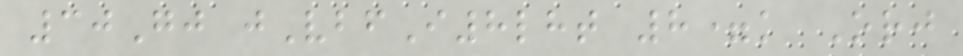30Gj jVbfI8lht 8=k Orj
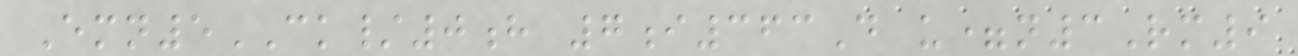Emn5CK/0h 7i363D u=n3Rm9
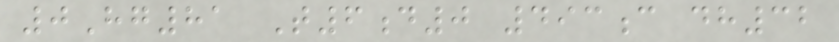0Hg81 T6d0 493c dh32
